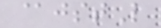@jstL
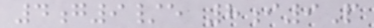4g9/e 8i9P
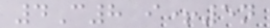4C8 i+5n
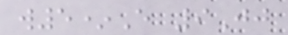w5*E 9Jj
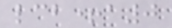lcb+a0
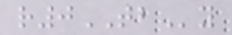r0TBy
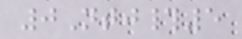0Ntj#5
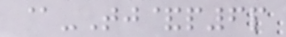@-Tj&p6p
